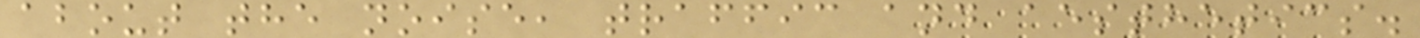about the noise, traffic and aesthetics.
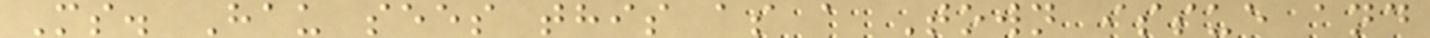Ms. Hau sees this as a Town issue and
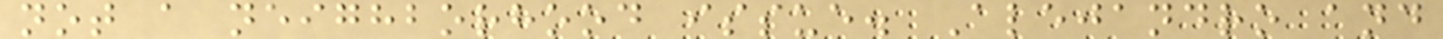not a neighborhood issue. Alejandro and
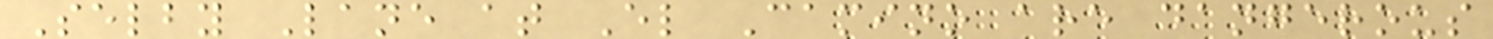Selby Lane at El Camino are dangerous
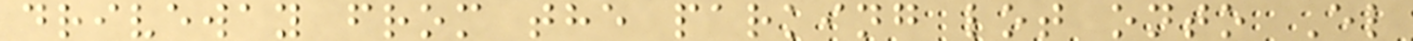driveway from the parking lot onto El
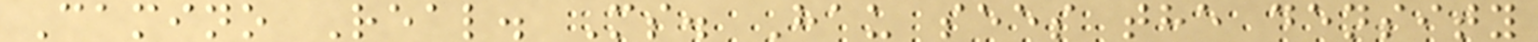Camino Real. Ms. Hau sees the density
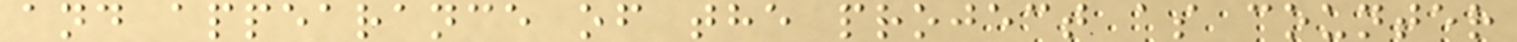and appearance of the project as counter
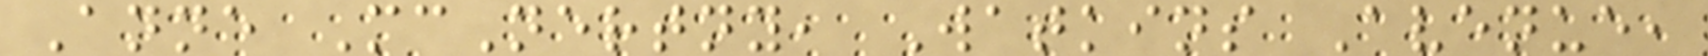Anne McNertny, Watkins Avenue,
